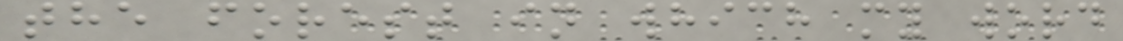the forest in which my word
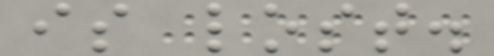is lost.
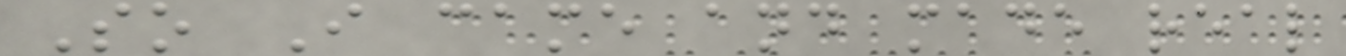So I came and made real
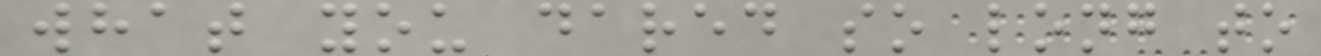what you dared so long to
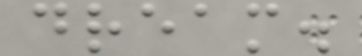dream.
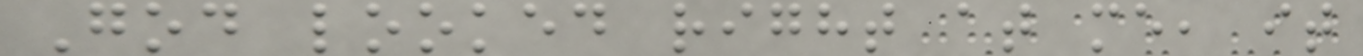God looked right at me, it
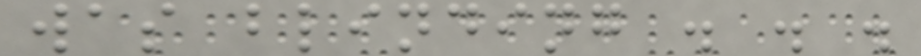was blinding . . .
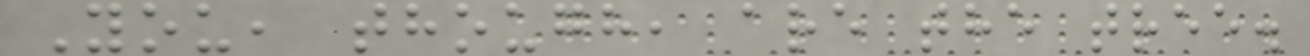You, though, are the tree.
